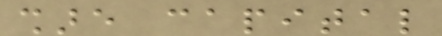share capital
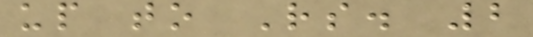up to Rs. 2
